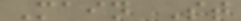Main St
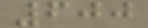600
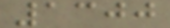1300
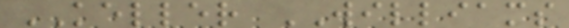KELLER WILLIAMS
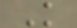K
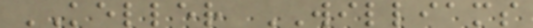KELLER WILLIAMS
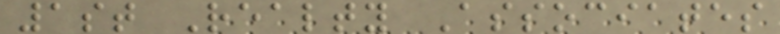1st Realty Associates
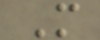M
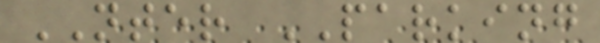NTER PARKING
